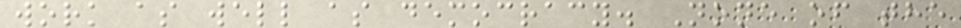work as well as democracy. None of the
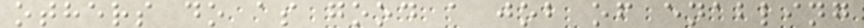others do as good a job of enabling
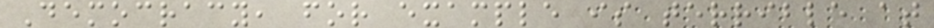Democracy, for example is terrible at
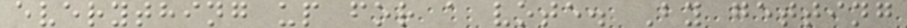everything up for a vote. By getting
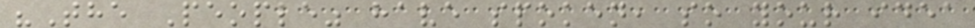"The People" have spoken, so your idea
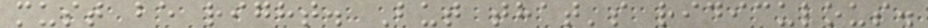must be right. But that's ridiculous.
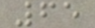65
